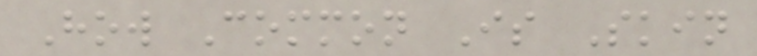How Common Is Skin
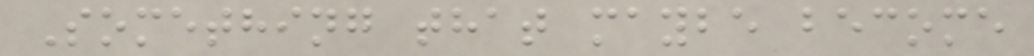Something that maybe become
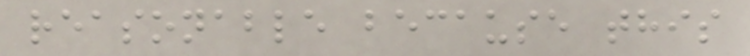reasonable because this
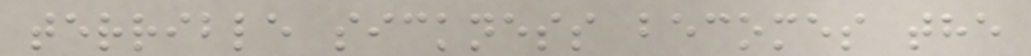terrible sickness becomes the
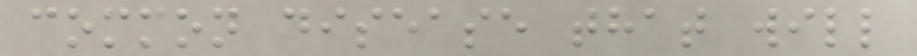common disease that will
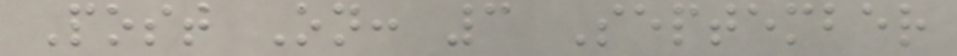Post On: 3 September
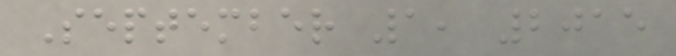September 1, 2015
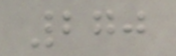270
